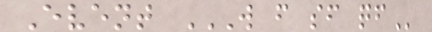Event W F SF QF
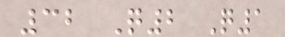32 Q2 Q1
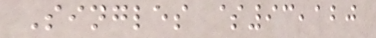Singles $93,120
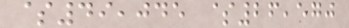$49,045 $26,570
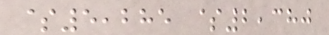$5,285 $2,380
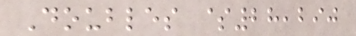Doubles $28,290
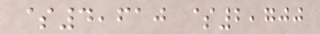$4,610 $2,700
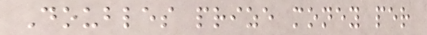Doubles prize money per
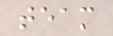team
